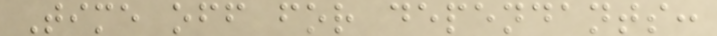Time off for dependants:
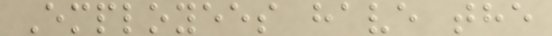Employees have the
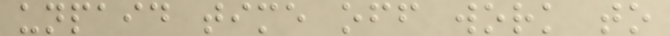unpaid time off work to
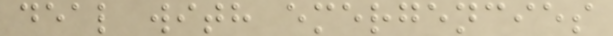deal with emergencies
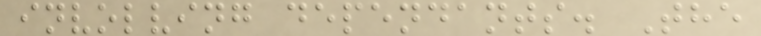involving dependants. The
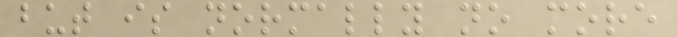but is normally no more
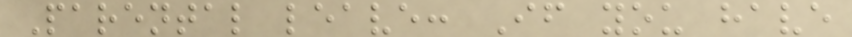Parental leave: If you have
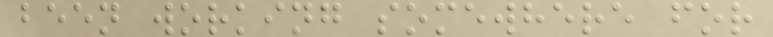been working somewhere for
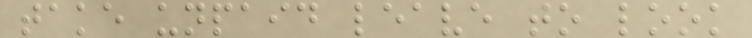take unpaid leave to look
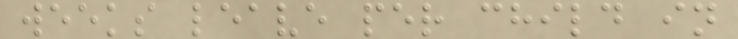weeks leave per child in
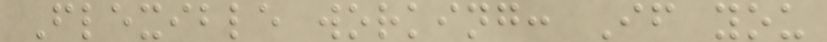Flexible working: If you
